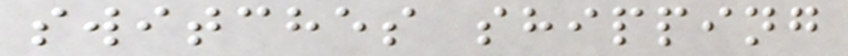switches shipping
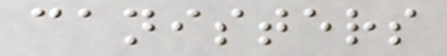canisters
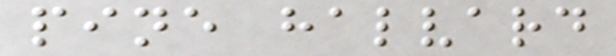pine halvard
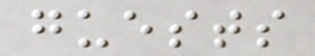guests
